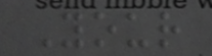Your
